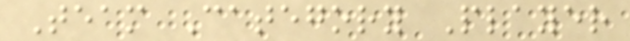Team Category Player
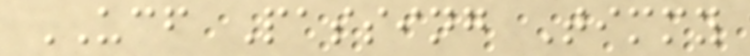UCF Passing Timmy
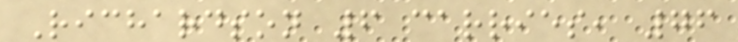Richardson 6 carries, 76
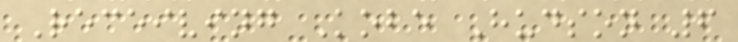Receiving Kobe Hudson 6
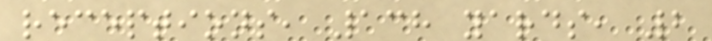receptions, 138 yards, 2
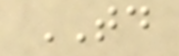TD
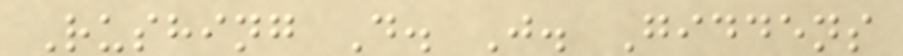Rushing D. J. Giddens
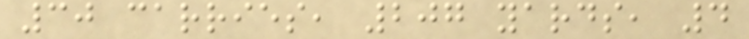30 carries, 207 yards, 4
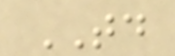TD
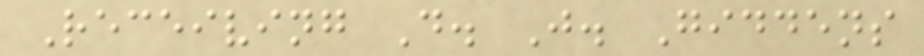Receiving D. J. Giddens
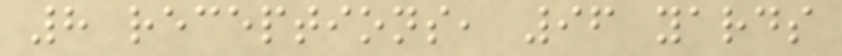8 receptions, 96 yards
